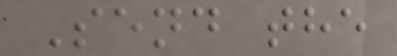Send the
